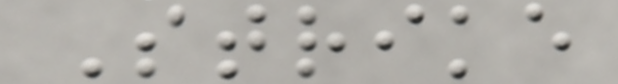Strike
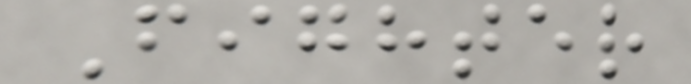Fighter
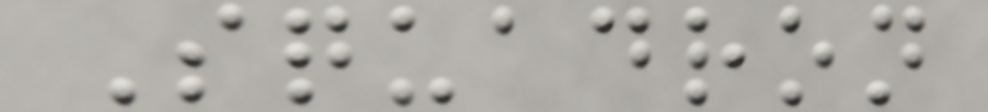Squadron
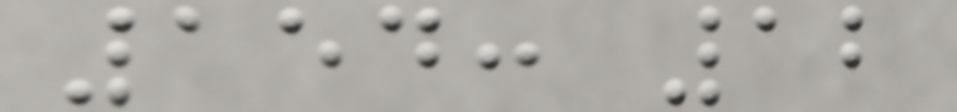154: 12
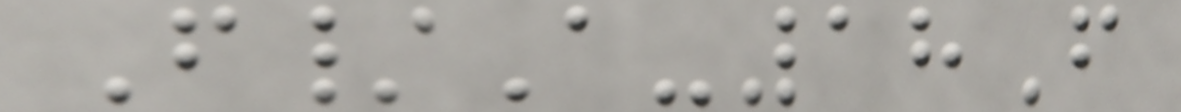F/A-18F
